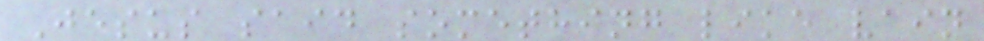Jesus said something like vain
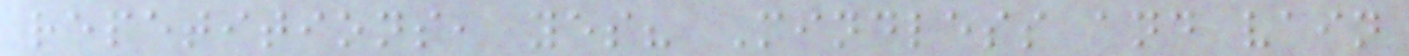repetitions, yes? Mindless and vain
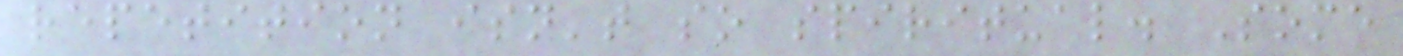repetition isn't so spiritual. Some
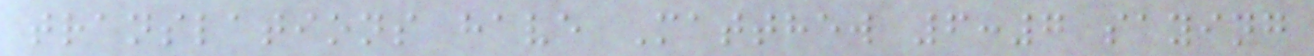translations have Matthew 6:7 saying
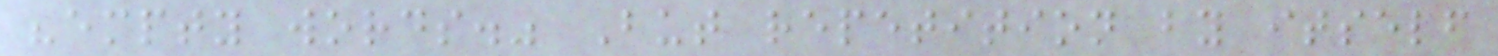"empty words." But repetition by itself
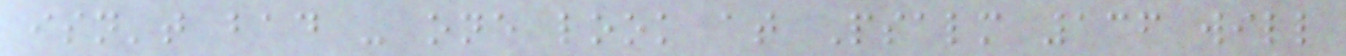isn't bad - one look at Psalm 136 will
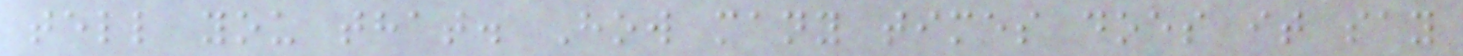tell you that. How many times does it say
